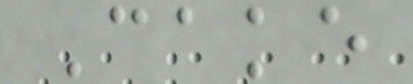Cake
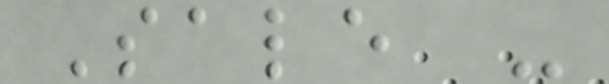Sale -
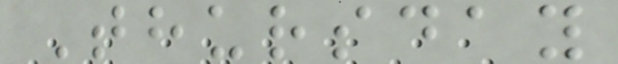Thursday
